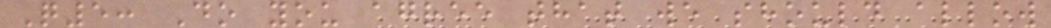Q5: Do you agree that we should allow
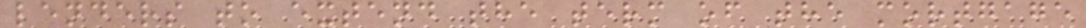lenders to extend the term of the mortgage
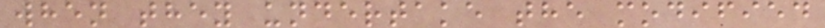when they undertake the modified
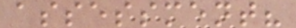assessment?
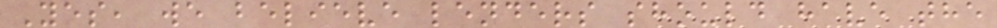Yes, we believe lenders should have the
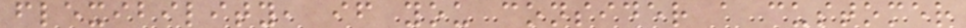flexibility, if you consider a customer
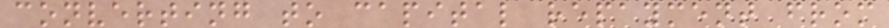converting to capital repayment from
